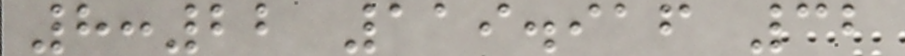8:22 119.916 32
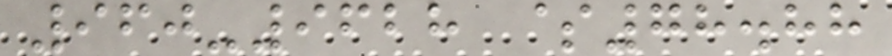960-9628 $78.88
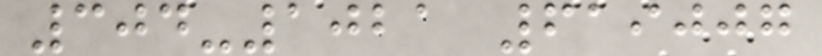304-1021 619007
